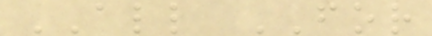ALL FOR
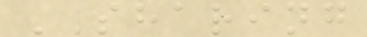SHARING
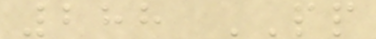288 PP
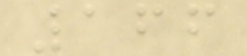166
